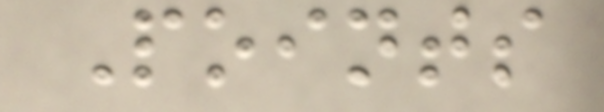Points
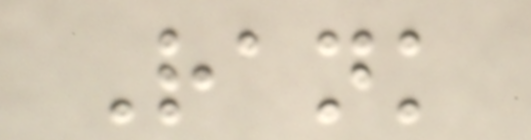Rank
